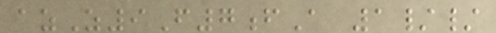azZ9F7fA 1//
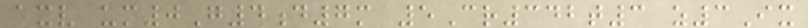axv um0G4d7m 5Cr342t3 z3Ix
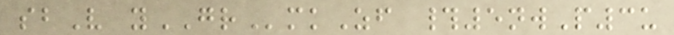sbV yGRmkZf #5nwP3u
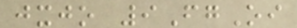jxjo 9FgOi
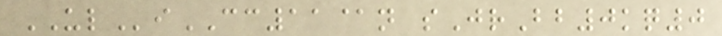ULiCC11@n sJrBb0kq0
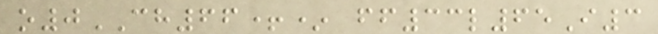o0CH66+* ff33l65I3
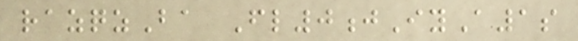razqzBa Fl0jIyA1s
